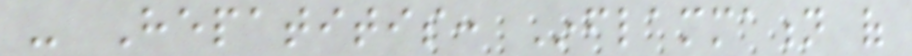- Hepatitis: Inflammation of
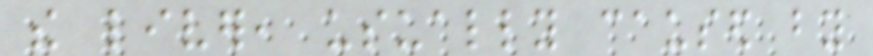the liver, usually caused by
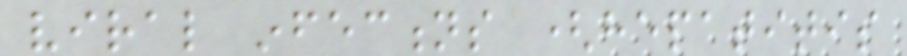viral infections (hepatitis
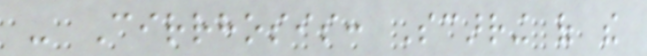- Cirrhosis: Scarring of the
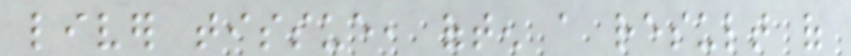liver tissue, often a result of
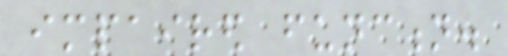impaired function.
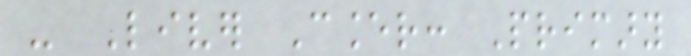- Liver Cancer: Primary
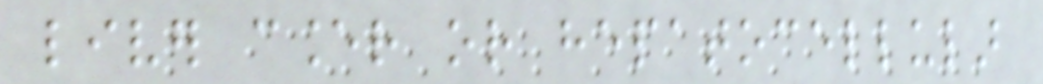liver cancer or hepatocellular
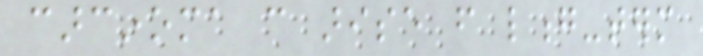carcinoma can arise from long-term
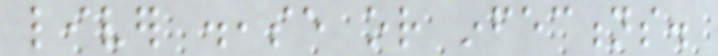liver disease or infections.
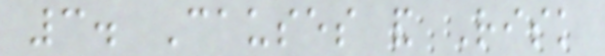3. Causes and Risk
